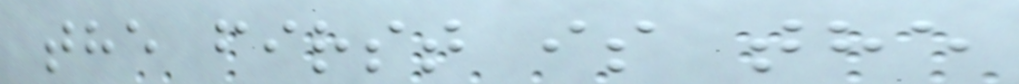the first is the
